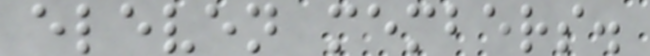eleven members.
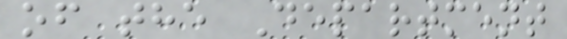of the Department
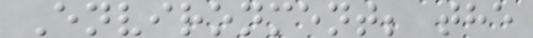Environment; the
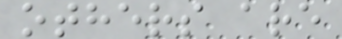others are
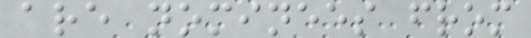are nominees from
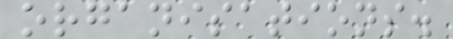organisations.
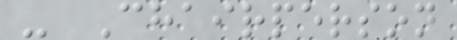- Chairperson
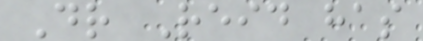Dr Reid has
